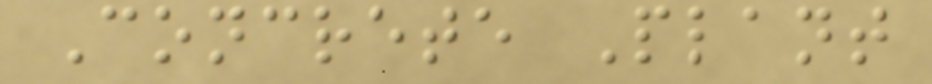Concrete Plant
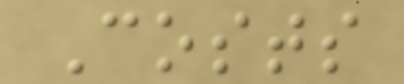Costs
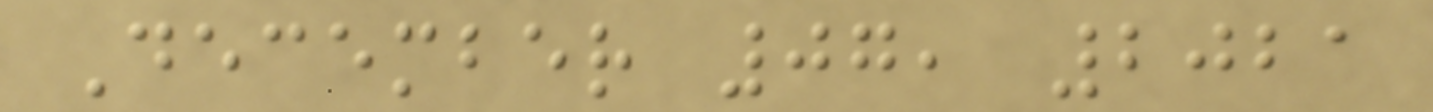December 07, 2021
